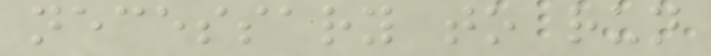necessary to run
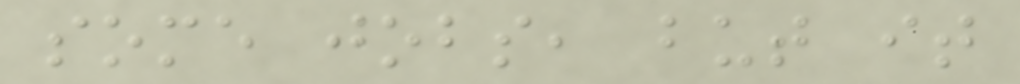some jobs, but it
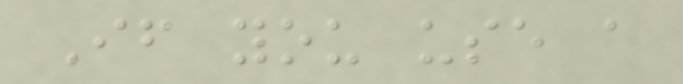If you use a
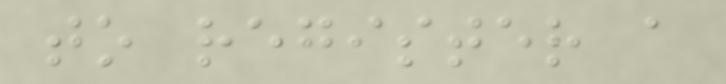to register a
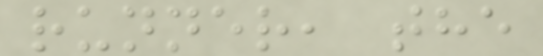runner, the
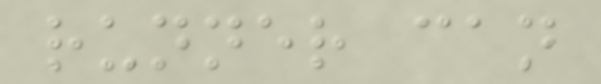runner can
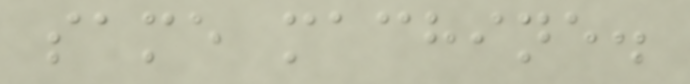same machine.
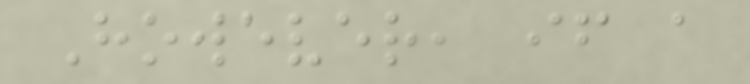However, if a
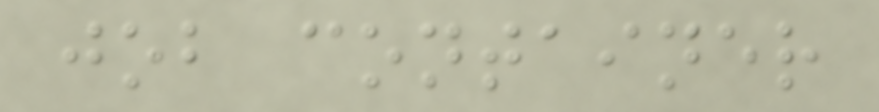job container
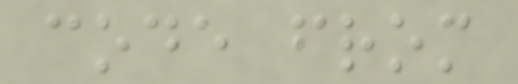code from
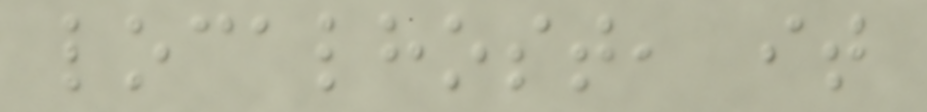localhost, it
